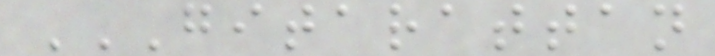GITARATTAN
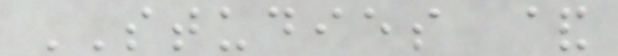STUDIES &
